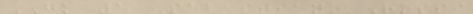GK 1 Sebastiano Rossi
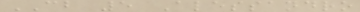CB 5 Alessandro
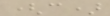(c)
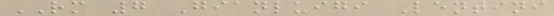RM 7 Gianluigi Lentini
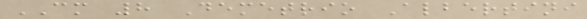CM 8 Demetrio Albertini
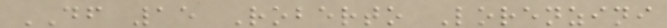DF 15 Roberto Lorenzini
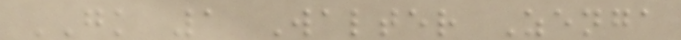GK 1 Walter Zenga
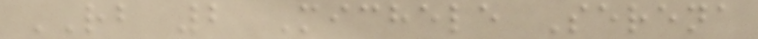RB 2 Michele Serena
